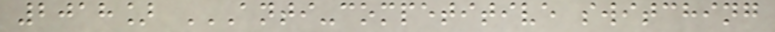2018] ANTI-COMPETITIVE SWITCHING
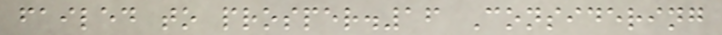failed to prosper.16 Considering
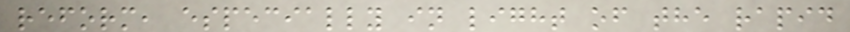reform, especially in light of the rapid
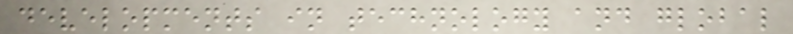developments in technology and global
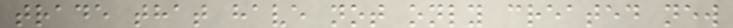trade that have not only created new
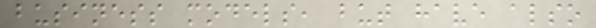business models, but have also
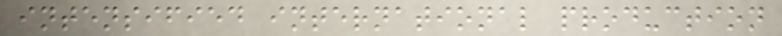intensified international production
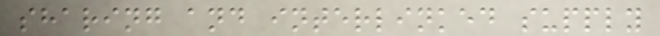sharing and interlinked supply
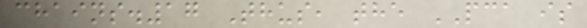chains.17 Thus, the PCA is
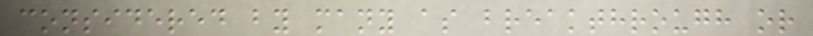considered by many as breakthrough or
